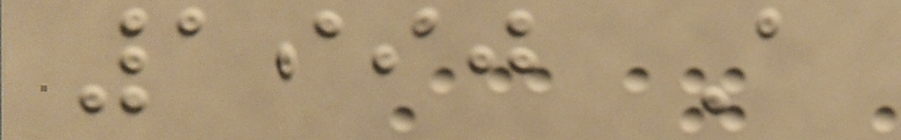1990 A
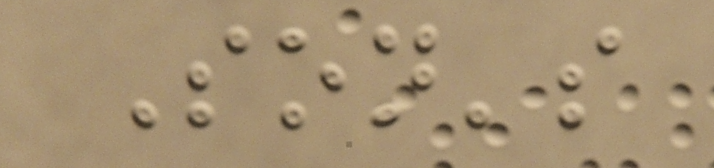Son's
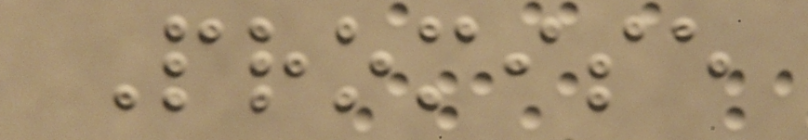Promise
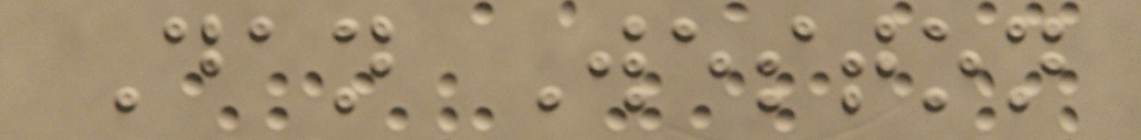Dan Weston
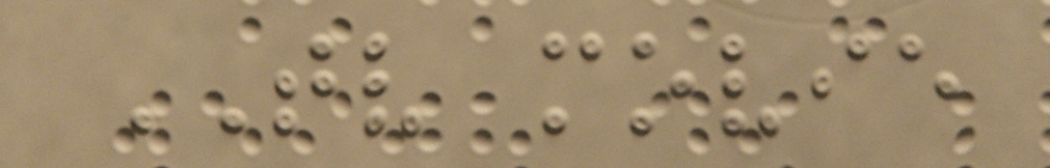TV movie
